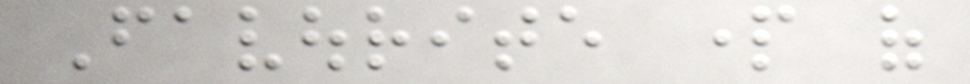Favourite part of
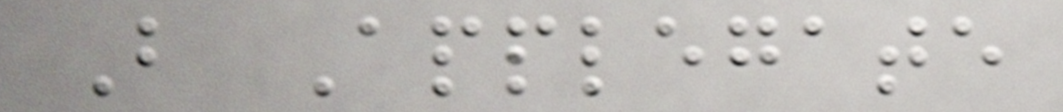But Applegate
